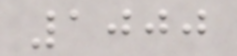1000
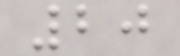20
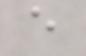e
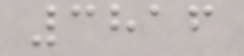3816
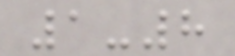1-8
